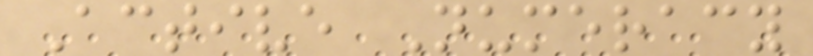Active Numeracy
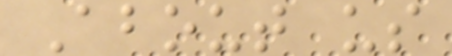About us
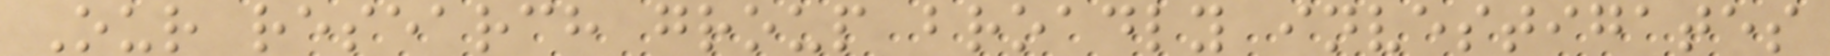Our research group broadly investigates
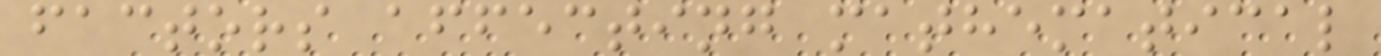factors affecting mathematical
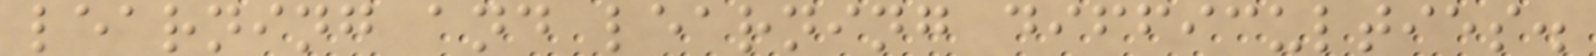learning and learning difficulties.
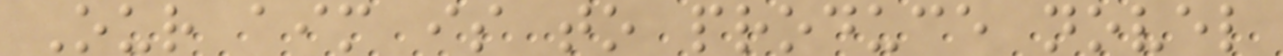Our aim is to produce novel
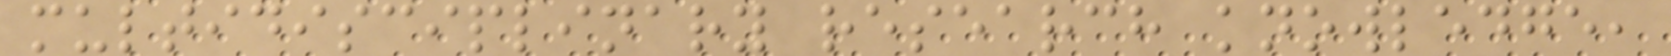multidisciplinary research knowledge,
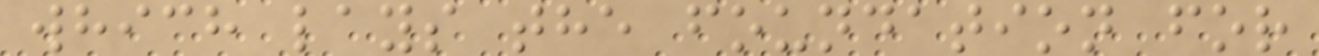which lays the foundation for
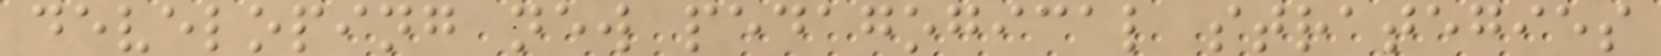developing new pedagogical strategies
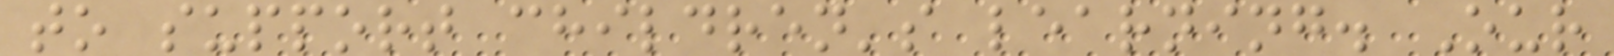to support children's learning. Our
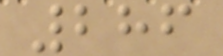286
